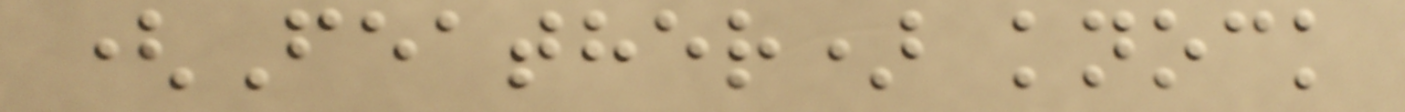(Feather) knock
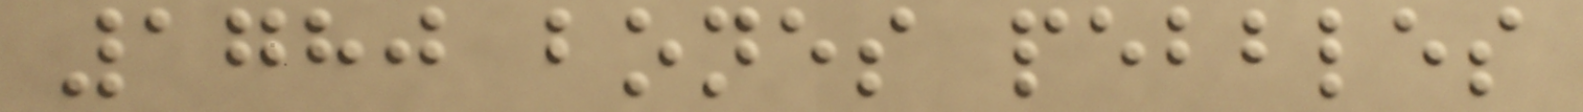1780 bones pebbles
